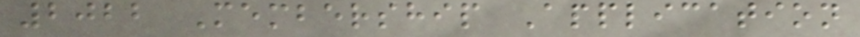2022 Membership Application
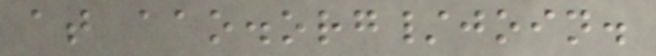at aao.org/join.
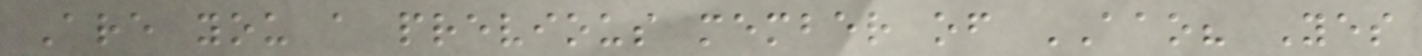Are you a previous member of AAO? Yes
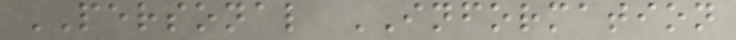PERSONAL INFORMATION
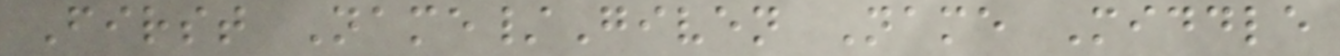First Name/Given Name Middle
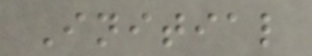Initial
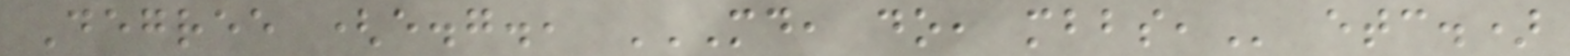Degree (e.g., MD, DO, MBBS, etc.)
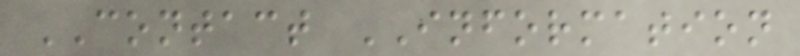CONTACT INFORMATION
